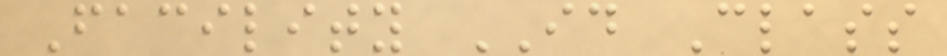Facility ID Class
